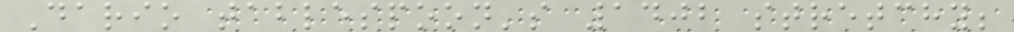Dario tablespoon's 1402 stretchy;
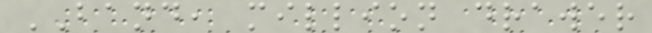BAND, million drawer
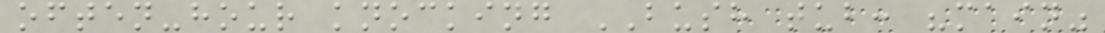often-hour knocking BUSH tub: "main"
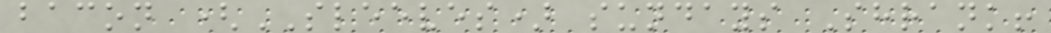bacon (SLEEVES) sundays Shrank!
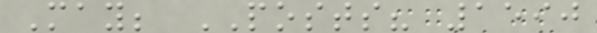May; POSTS? 1590
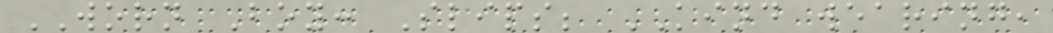WORN Boy: Slips; KIND wearing,
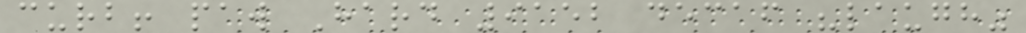curb! paw Hard 9152 decaf "laugh"
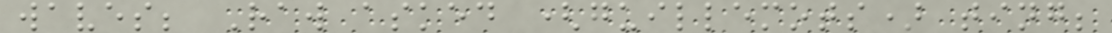waves; Raw asked (guillemots) ting;
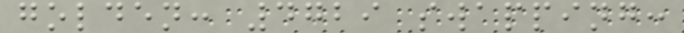golden: 4729 swapping:
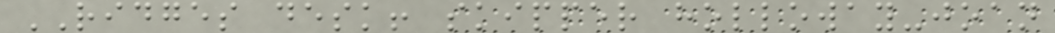RIDGES desk! skipper holloway-joan
